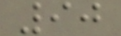90
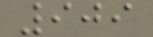909
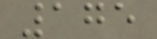175
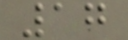17
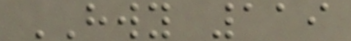HWY 119
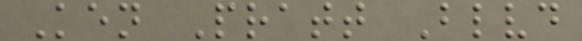Ken Pratt Blvd
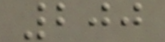200
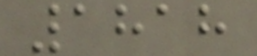1818
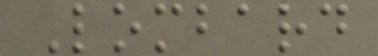Lombard
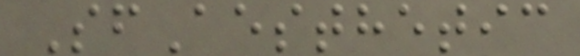SfAesthetic
